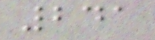241
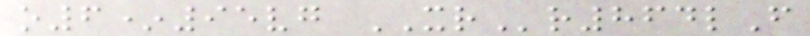o6*95vg XRr864lF
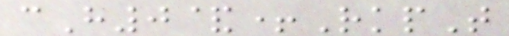cH0&+RkpT
